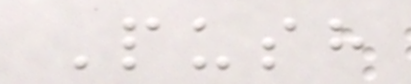Push
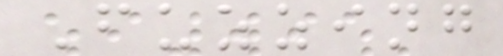Fuzzing
